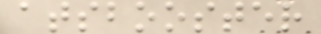atsbooster
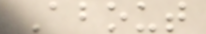About
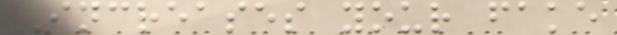Increases your fake
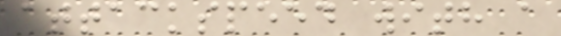attackspeed with a
